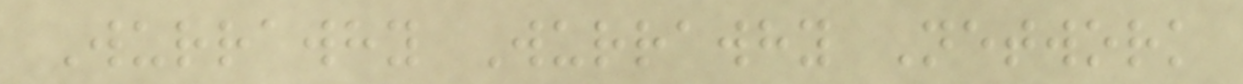Wurrawhy Wurrawhy Network
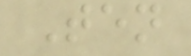Ten
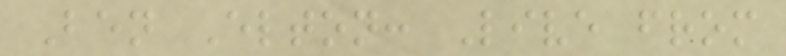Ben Elton: Live from
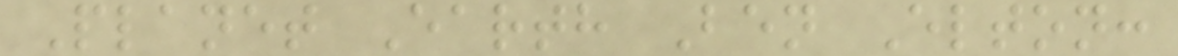Planet Earth Ben Elton:
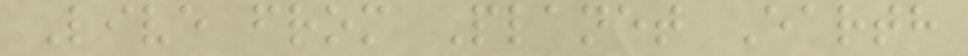Live from Planet Earth
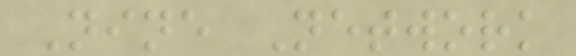Nine Network
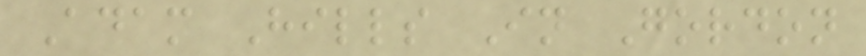Adam Hills In Gordon
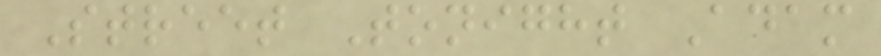Street Tonight Adam
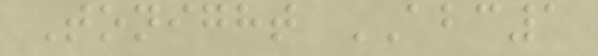Tonight ABC1
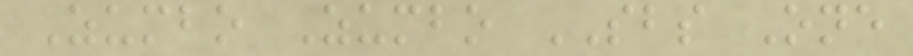Zumbo Zumbo SBS One
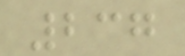237
